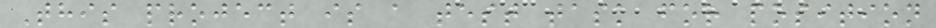This project is a test task for position
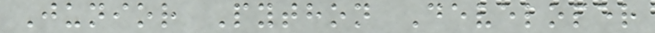Junior Python Developer
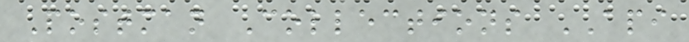Postman Collections API
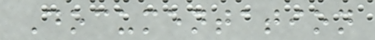Documentation
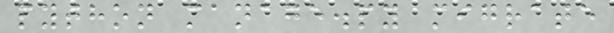python manage.py migrate
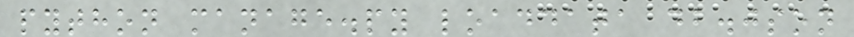python manage.py loaddata db.json
